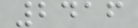2416
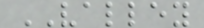VALLEY
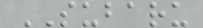SUBARU
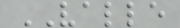VALLE
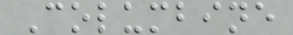Columbine
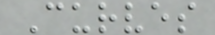Curves
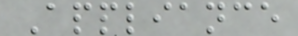Appliance
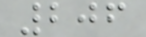206
